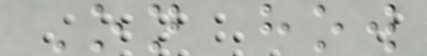On how
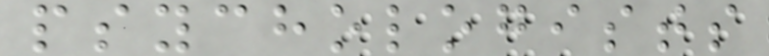psychologists
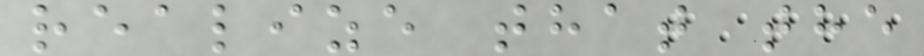realize that the
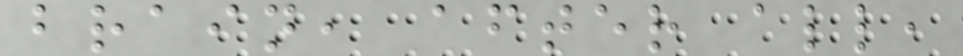brain, after all,
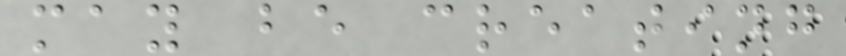may be creating
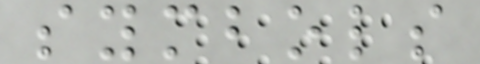symbols
